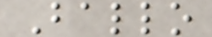Ballo
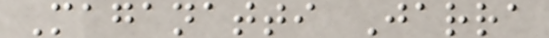Maganatti Jarra
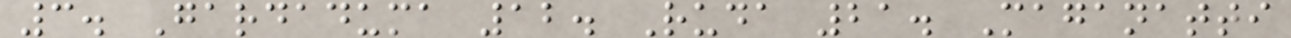3. Gardaduma 12. Ruda 21. Maganatti
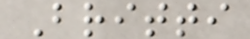Britti
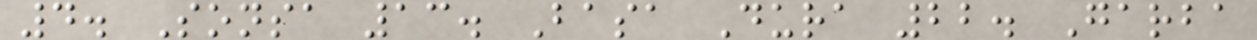4. Sonsa 13. Basa Dura 22. Garba
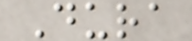Dura
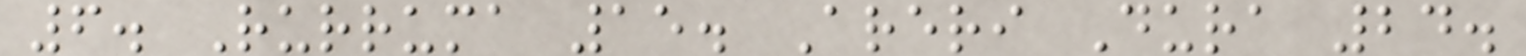6. Rurruma 15. Areri Dura 24.
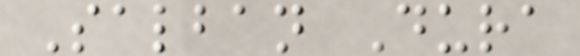Salban Dura
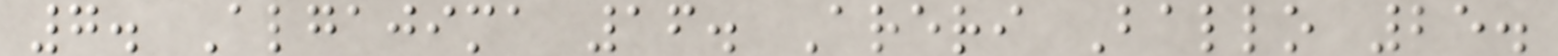7. Algajima 16. Areri Ballo 25.
